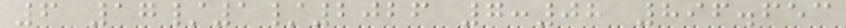6 17/1/2026 7:08 896.653
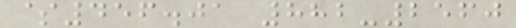$456.01 882-2560
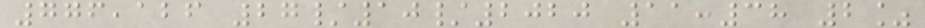776,126 27/10/2020 11:38 2%
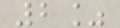2%
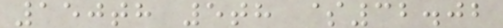150th 5th $32.02
